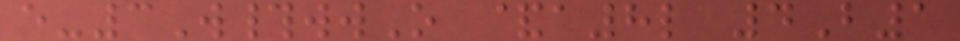e-3W#wwO &a8l 4B1
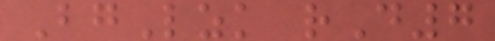BgLzk rD7
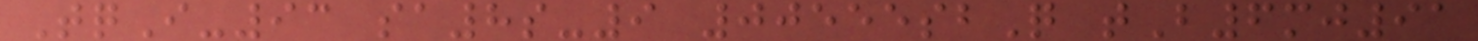TqI-93 sa8s-9 00555sbQ tB6mj91
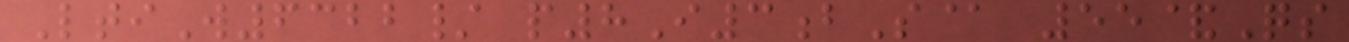LtiW6322/ p8I3bS@ 55&Qs
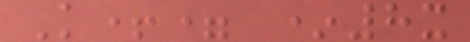K+= *8x
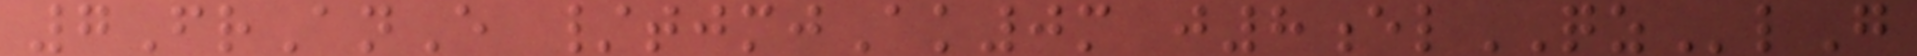7FrAnE /tjmjAk0m j8elQZlG
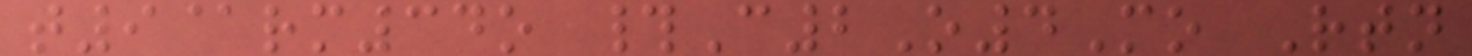t9@rm34o #C2O4Mo Rtn
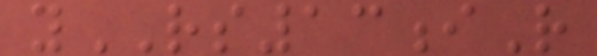yRS13iR
